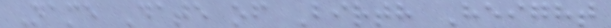Name Date of Birth Height
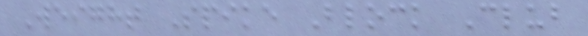Weight Spike Block Club
